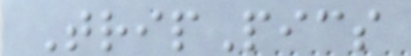TripPics
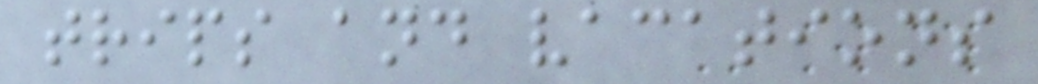trips and vacations
